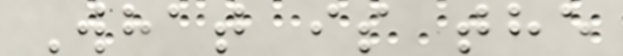What is the
